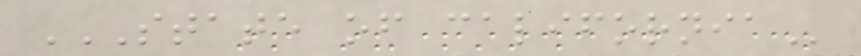STATE OF CALIFORNIA
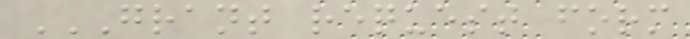GRANT REQUEST FORM
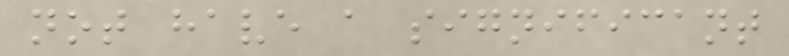not have a significant
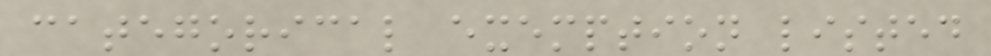categorical exemption listed
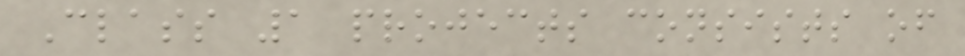Class 1 projects consists of
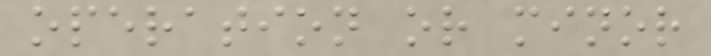operation or minor
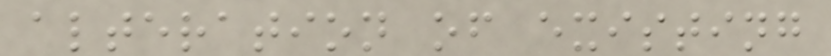alteration of existing
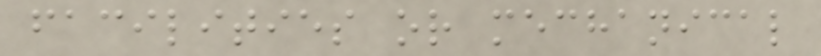facilities or mechanical
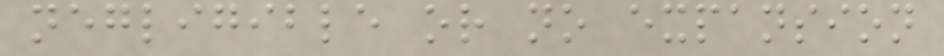negligible or no expansion
